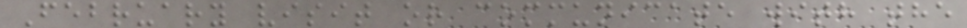February visit or communicate with the
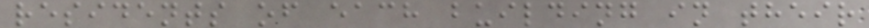residents of each building in their
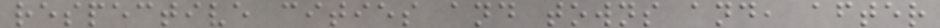respective cities and towns and, after
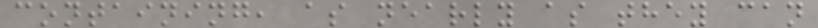containing, as nearly as they can
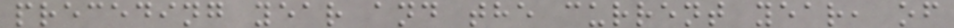preceding year and the current year, of
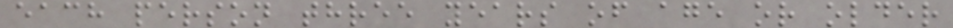each person three years of age or older
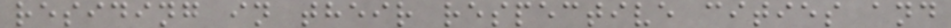residing in their respective cities and
